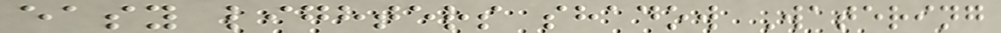easy lighters shadow Watering
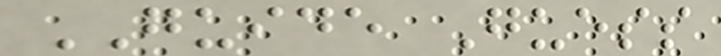GUIDE Guess
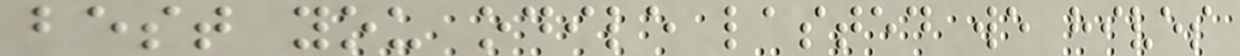best you odile lasted we hives
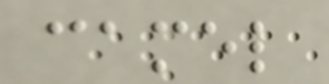camel
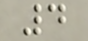4
